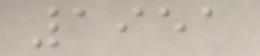1951
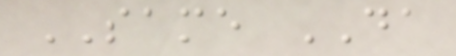SAME DA
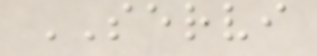SERVI
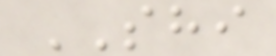SHI
